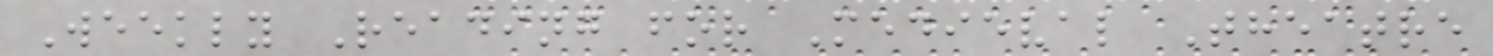Weekly Reading for Medieval Theatre
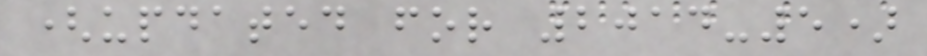(updated for 2014-5)
